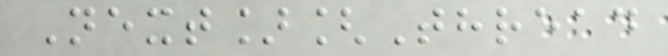Next][Thread
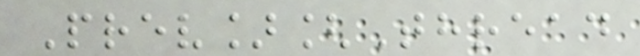Prev][Thread
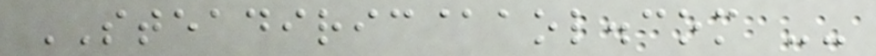STEADIRIC@aol.com --
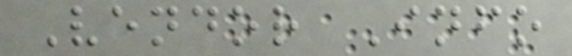Vendor Info
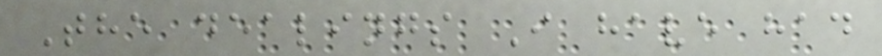The dealings I have had
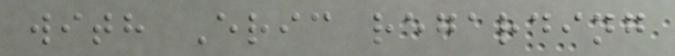with Eric regarding
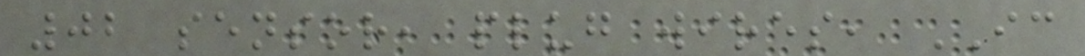02 sensor, plug wires, IC
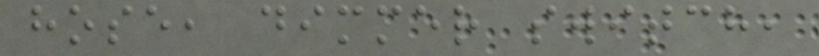hose, dimmer switch,
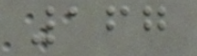167
